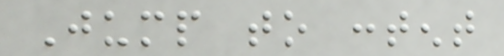Jump to content
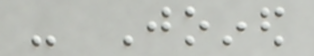- Joined
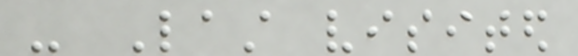- Last visited
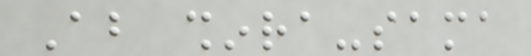About shinra-sama
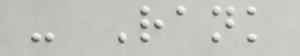- Rank
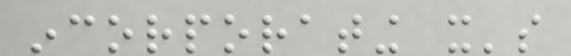incorporating it's
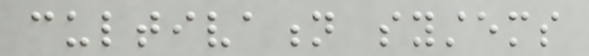cultivation systems
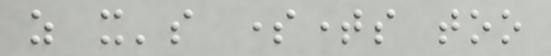as it's sometimes too
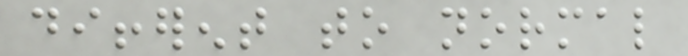different to normal
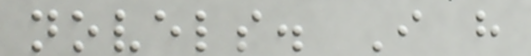novels. I have
